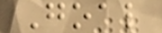Goal
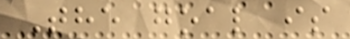The goal is
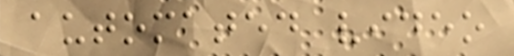automated video
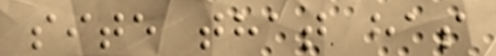site that has
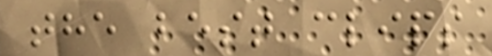the best clips
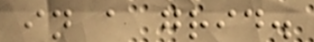in a grid.
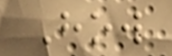How
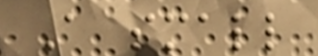A small
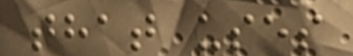that uses
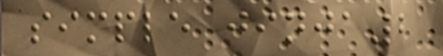simple jinja2
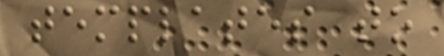templates to
